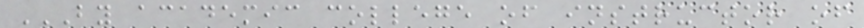BY ACADEMIC COLLEGE OF INSTRUCTOR OF
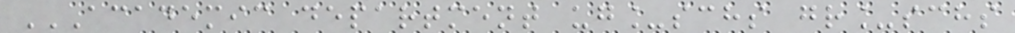ACADEMIC DEPARTMENT UG_SCHS GR_SCHS
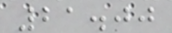21.00
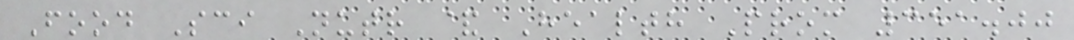Food Sci Nutr & Health Prom 351.00
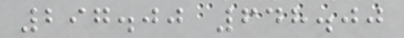297.00 648.00
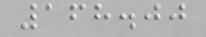168.00
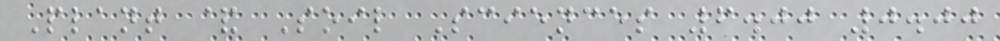Plant & Soil Sciences 6.00 0.00
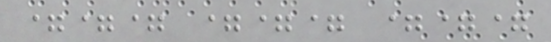=== === ===
